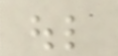oul
